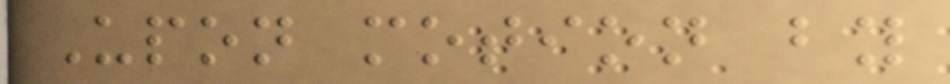Upon motion by
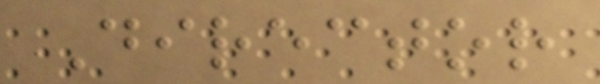Director
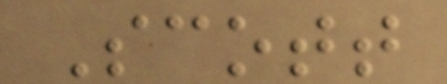Scott
